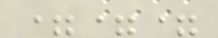===
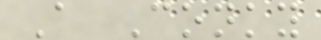A Conky
